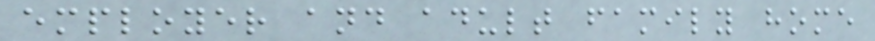employer and adult family home
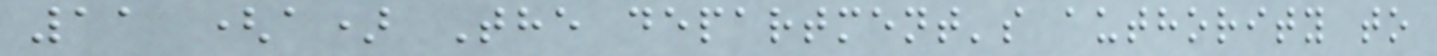11 (a) The department's authority to
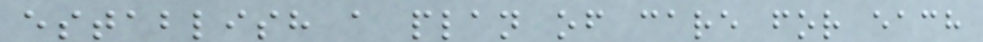establish a plan of care for each
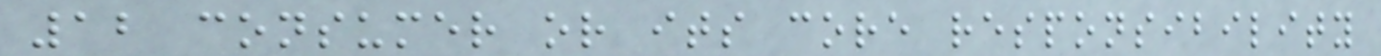12 consumer or its core responsibility
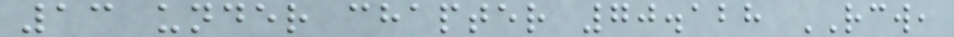13 under chapter 70.128 RCW,
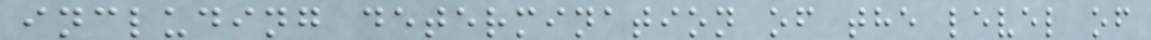including determination of the level of
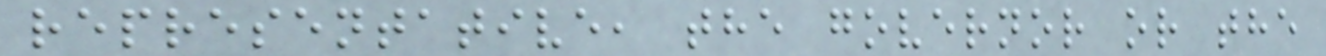representative, the governor or the
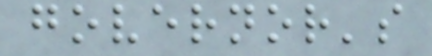governor's
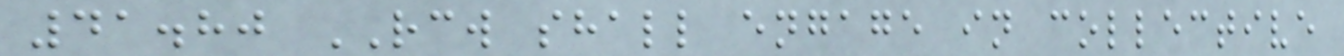41.80 RCW shall engage in collective
